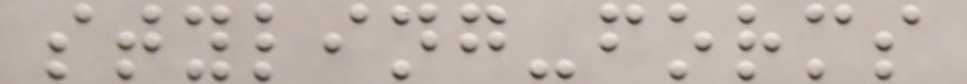styling-forms
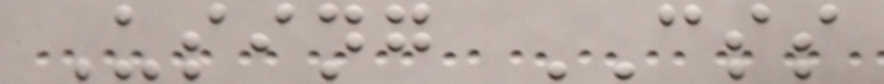Using CSS
